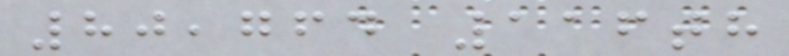80,764 116th
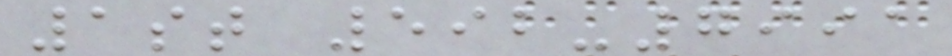1st 592-7991
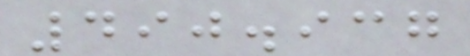490.937
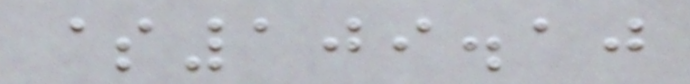$109.10
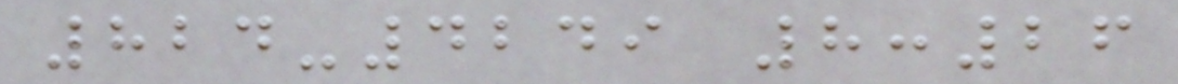824-4249 8:26
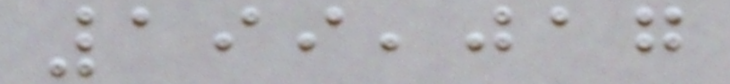199,017
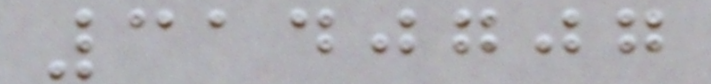3140707
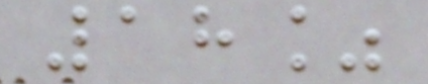18%
